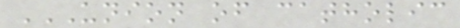UNION OF CATHOLIC
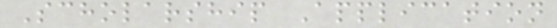Scholarship Application
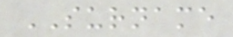SURNAME
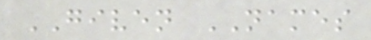GIVEN NAMES
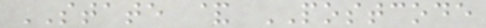STATE & POSTCODE
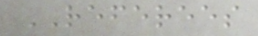REFEREES
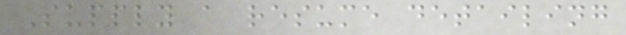Supply a resume detailing
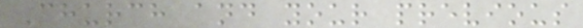Church and your previous
